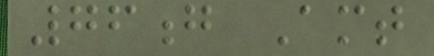76g Amt
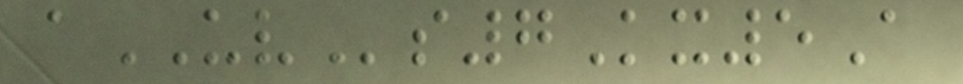aUVs7Kx5A
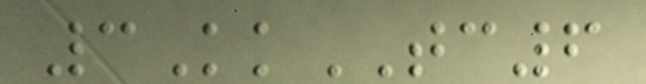3KkTC6
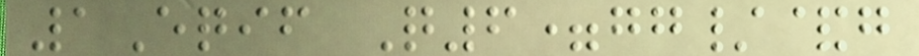1Eqif Q6=gg/&g
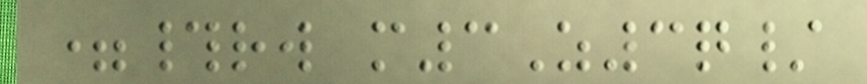=#rw m3Z3q/
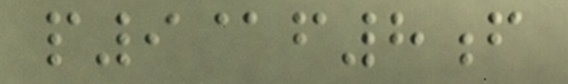p9@f8f
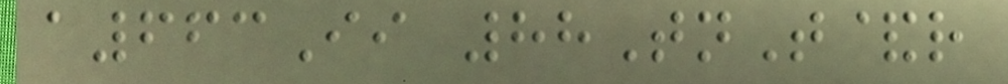a663Ii 88TnT&r
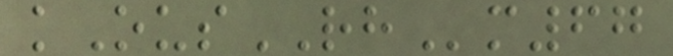kOusRHm67
